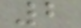2
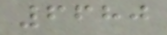6680
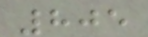805
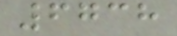6738
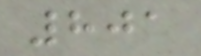801
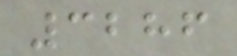3286
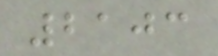2103
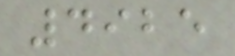4925
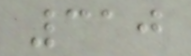310
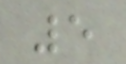5
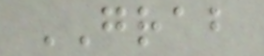GRAB
